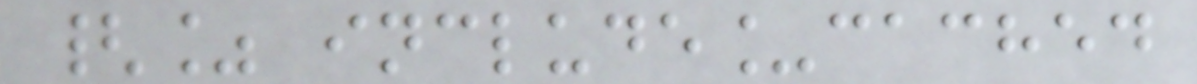{% include_cached
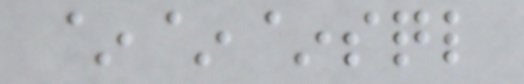~~~sql
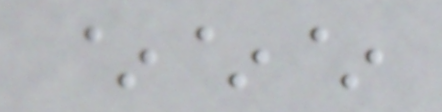~~~
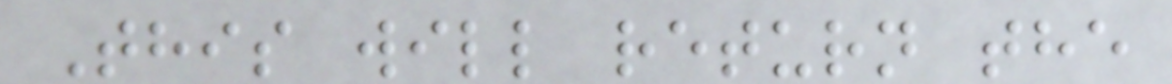This will return the
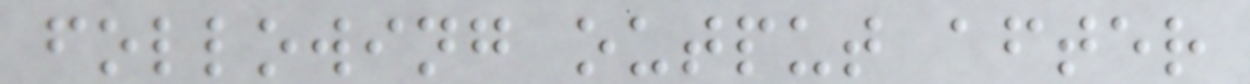following output after
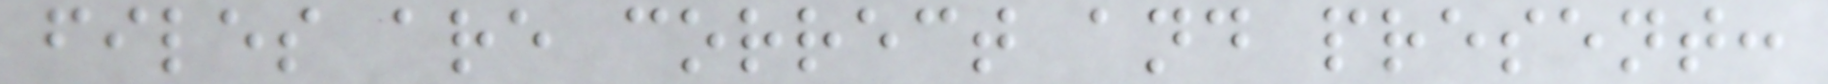files are correct and present:
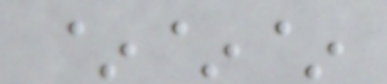~~~
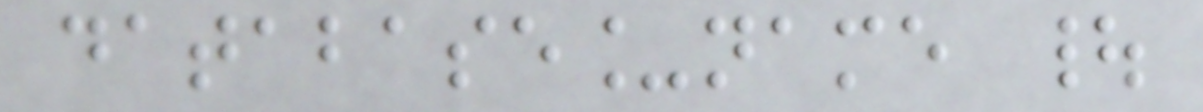database_name |
